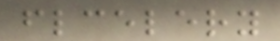flcelery
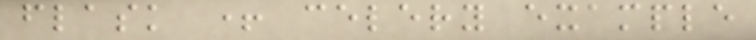flask + celery example
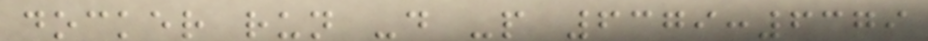docker run -d -p 6379:6379
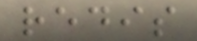redis
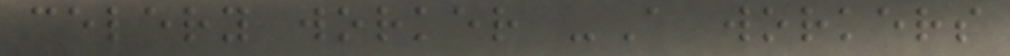celery worker -A workers
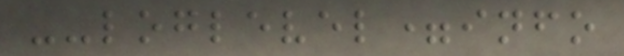--loglevel=info
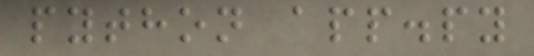python app.py
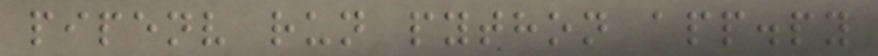pipenv run python app.py
